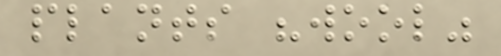plants "wool"
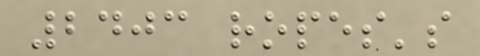2403 ropes's
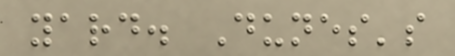yard. Dunes's
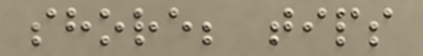shore; tips
